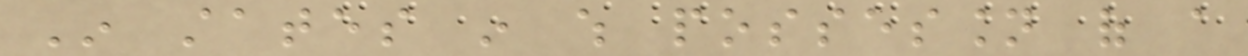In states in which possession of a
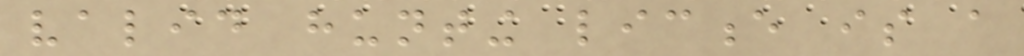valid hunting licence is a
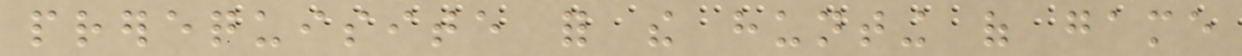prerequisite for the hunting of game
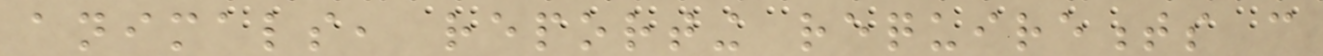animals, reporting requirements can
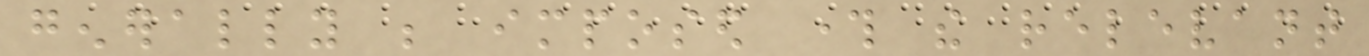generally be imposed through the relevant
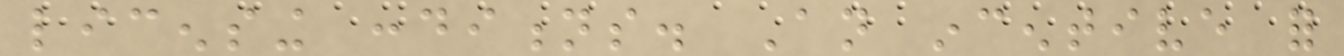licensing conditions. An incentive for
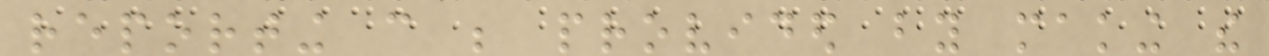reporting can be provided by making the
